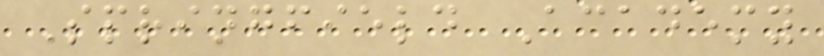Springfield Academy
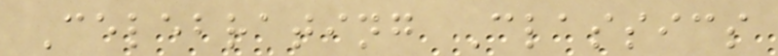Celebrating Classics
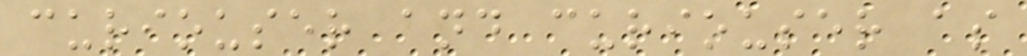curiouser and curiouser as
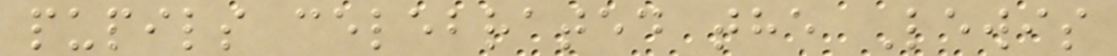pupils celebrated the Lewis
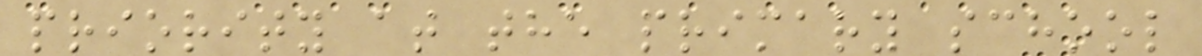priority at the primary school
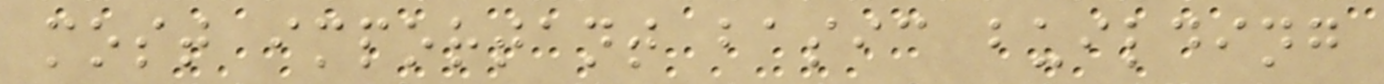most important basic building
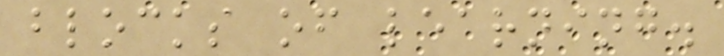blocks of learning.
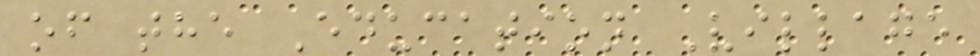of the Education Village
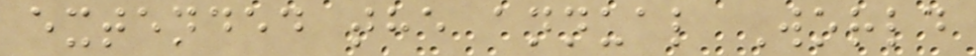extended the annual World
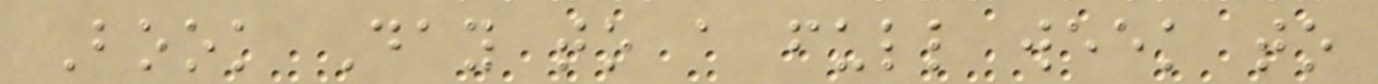Book Day to a full week to
